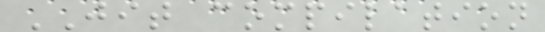JIT compilation
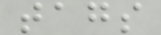tags
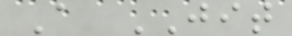A JIT
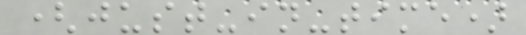(just-in-time)
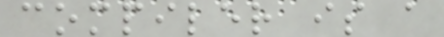compiler is a
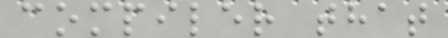compiler that
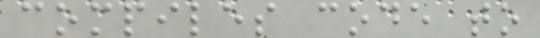compiles code to
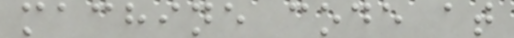machine code at
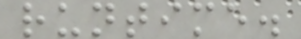runtime.
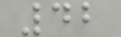42
